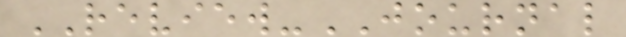REVIEW-JOURNAL
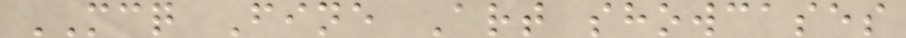MCQ Fine Art showcases
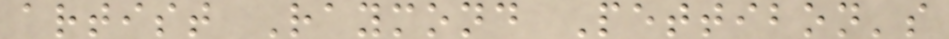artist Raymond Pettibon's
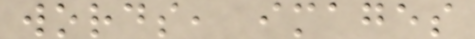words, images
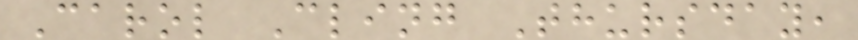Carol Cling Thursday,
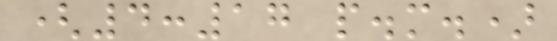(4:17 p.m.)
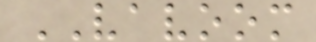VAVOOM
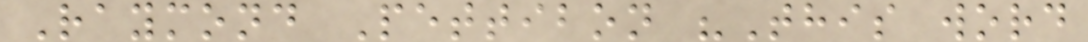Raymond Pettibon "This word
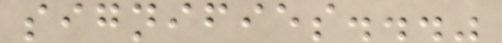signifies..."
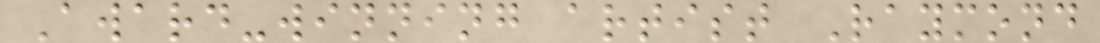Award-winning artist Raymond
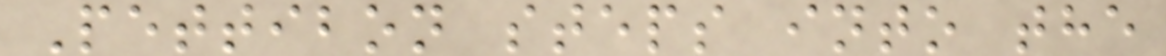Pettibon steps into the
